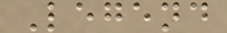Legend
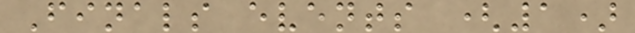Finals events (1)
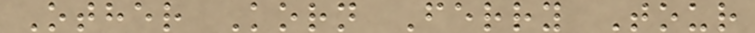Other Korn Ferry Tour
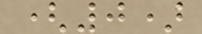(0)
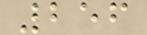256
